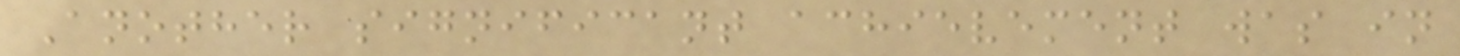Another significant achievement was in
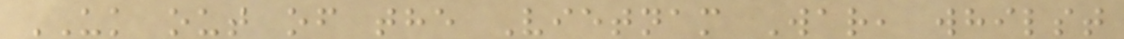UK out of the Vietnam War, whilst
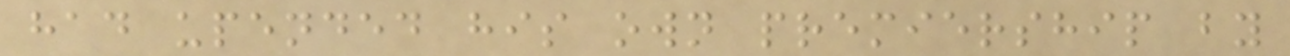had upended his own premiership by
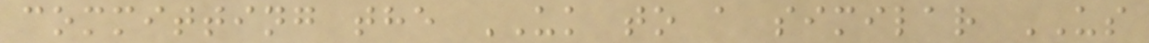committing the UK to a similar US
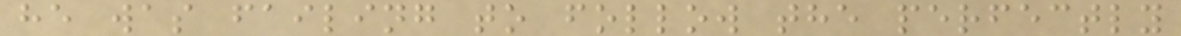he was failing to follow the perfectly
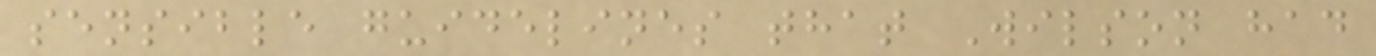sensible guidelines that Wilson had
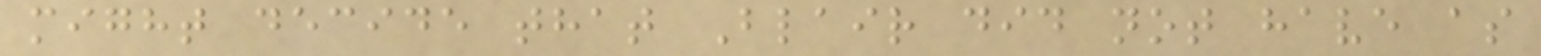might decide that Blair did not have as
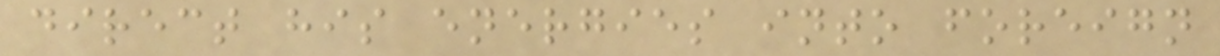direct his energies into foreign
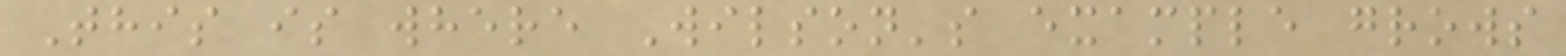This is where Wilson's example grows
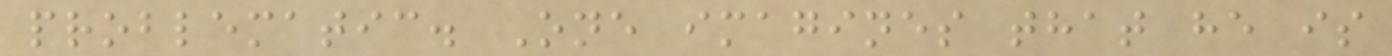problematic. One imagines that he is
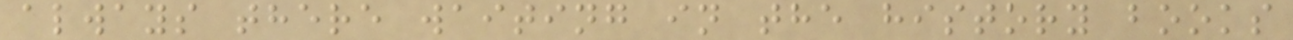always there waiting in the history books
